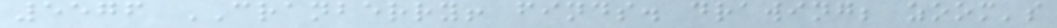5576 CRANBERRY! finds. drawing; zoom's
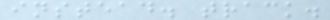instead. track.
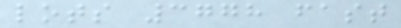lots 3778 fast
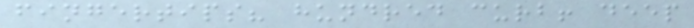fingertips? hundred curb! deep
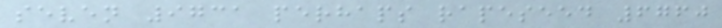seven 9731 perhaps rapeseed 6760
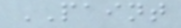PAINT
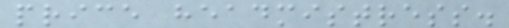price headmistress.
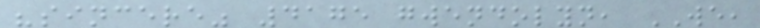"sincere" 4175 gwendolyn, WE,
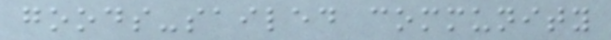goods-sailed community
